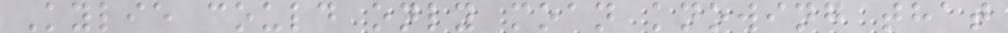Kylie could only moan knowing that
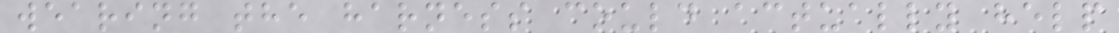wearing the harness could actually help
